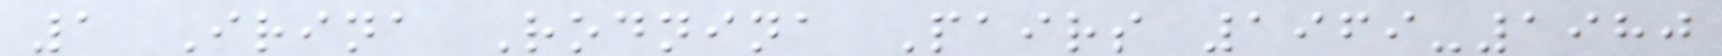1 Irina Rodnina Pairs 1969-1980
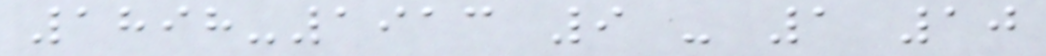1898-1913 9 - 1 10
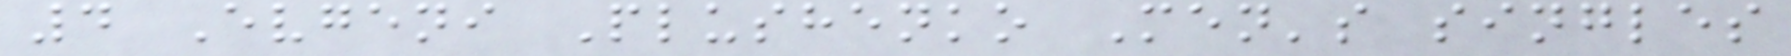4 Evgeni Plushenko Men's singles
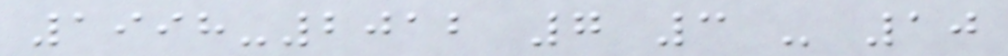1998-2012 7 3 - 10
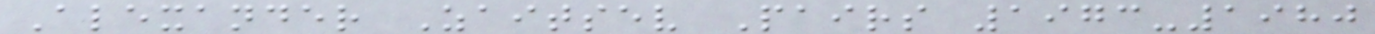Alexander Zaitsev Pairs 1973-1980
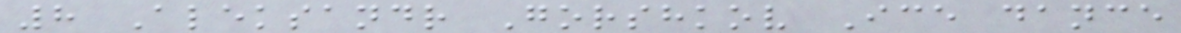8 Aleksandr Gorshkov Ice dance
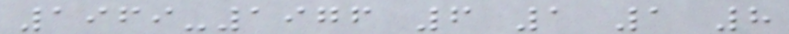1969-1976 6 1 1 8
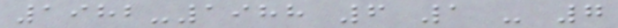1982-1988 6 1 - 7
